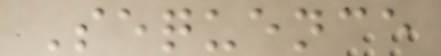Sequence
